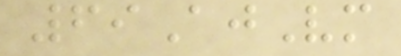69AjVm
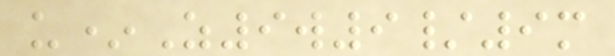u*Z9w9/9m
